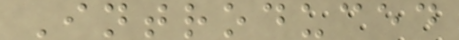Introduced
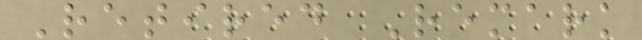Retired Remark
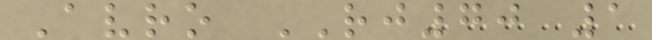Avro RJ70 1
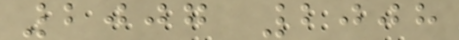2007 2008
